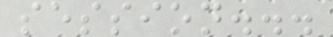session...
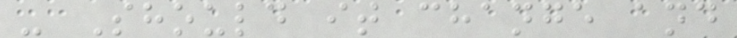- Should it change and
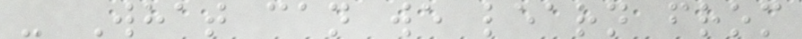- What can we learn from
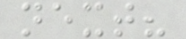next?
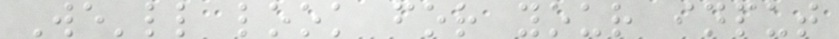We'll look for your input
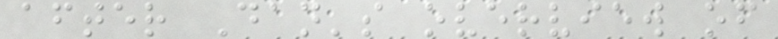after Dan's overview of
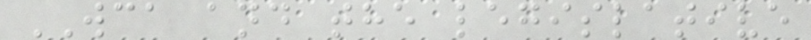WCA and the legislative
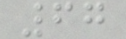67
